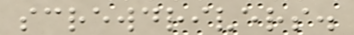screwdrivers.
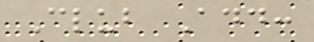Club Add:
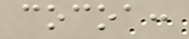cocoa:
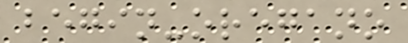begin-oregano
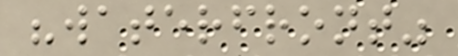"waterfront"
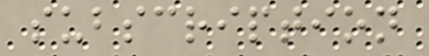subscription
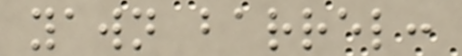yawn barrel:
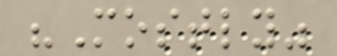"Mostly"
